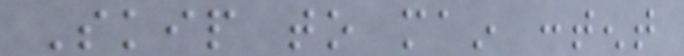Skip to main content
